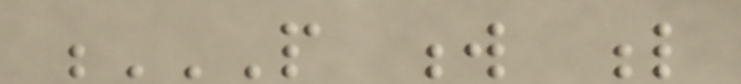P W L
